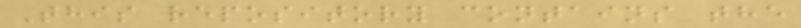This repository contains the
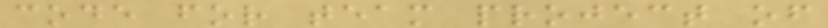code for team project of
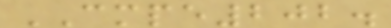CMPE202.
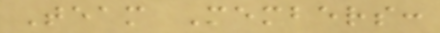Team Members:
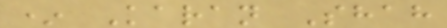* Karan Shah
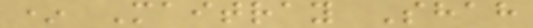* Maitray Shah
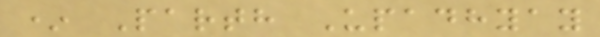* Parth Upadhyay
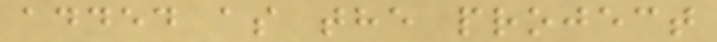added as the project
